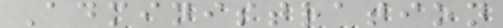Administration
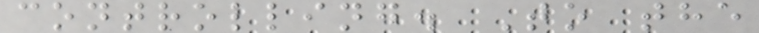controlling. To the
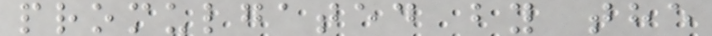promulgated by the
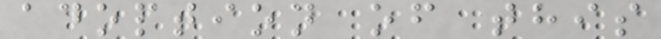adoption of this
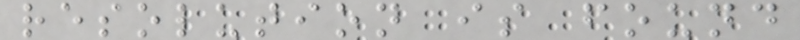resolution is found
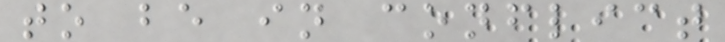to be in conflict
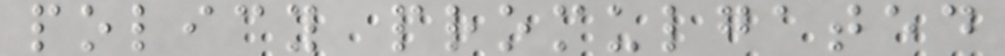policy promulgated
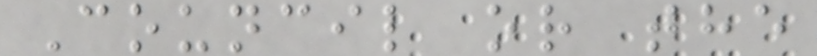Council or the
